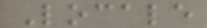Locale
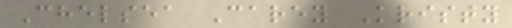Chelsea Carey Kristy
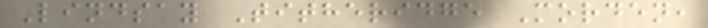Lindsay Titheridge Morden,
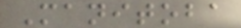Manitoba
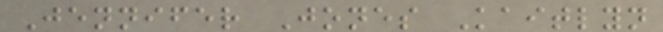Jennifer Jones Kaitlyn
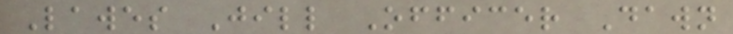Lawes Jill Officer Dawn
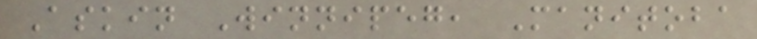Askin Winnipeg, Manitoba
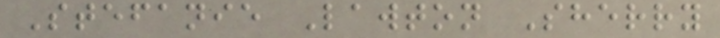Stefanie Lawton Sherry
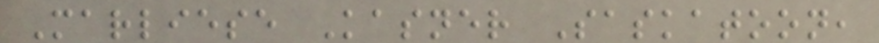Marliese Kasner Saskatoon,
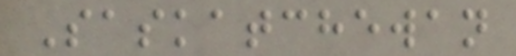Saskatchewan
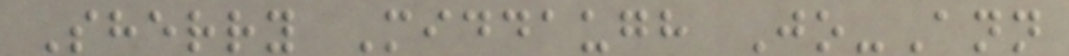Sherry Middaugh Jo-Ann
